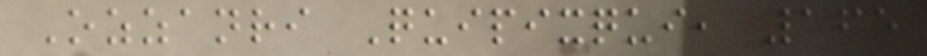Ozzanri Quipixqui, 165
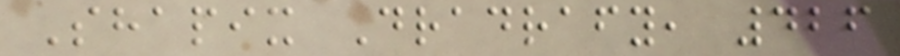Shapix Dradrafy, 426
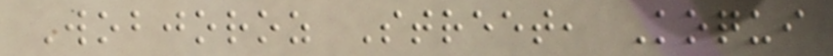Wobjoroz Street, Koqui
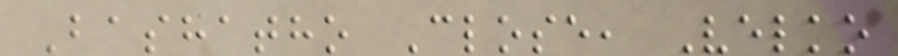Bashatho Close, Velko
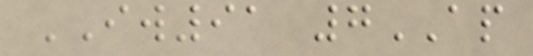IW91 7AP
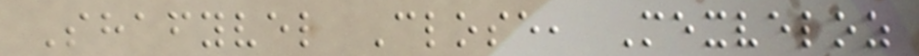Shafyvel Close, Mexveloz
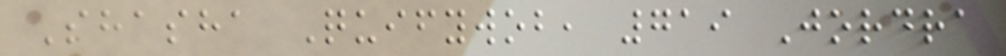Shasha Quifywob, 719 Jordra
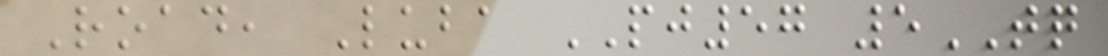Road, Luba PJ57 5TQ
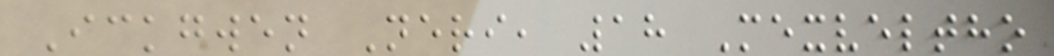Ickgwen Neri, 18 Mexveltho
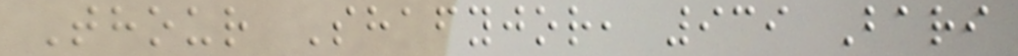Thour Shafyjor, 939 Bari
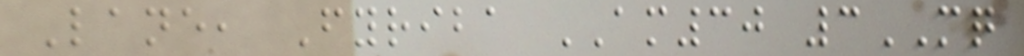Lane, Fyriba AM30 3MQ
